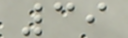39
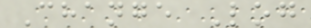Change Log
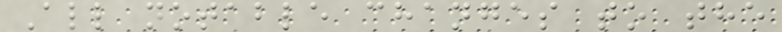All notable changes to the
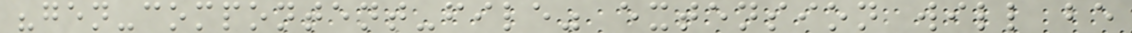"gen-compontent-file" extension will be
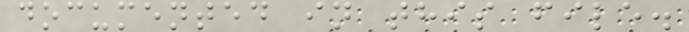documented in this file.
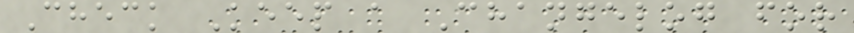Check Keep a Changelog for
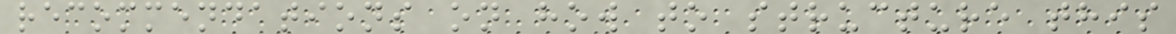recommendations on how to structure this
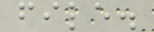file.
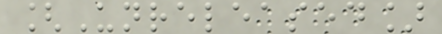[Unreleased]
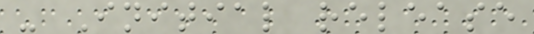- Initial release
